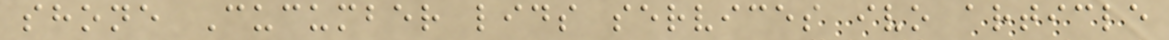shone Cucumber lids services ivo article
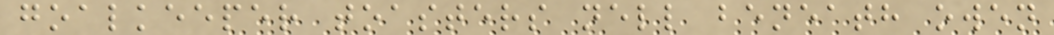goalkeeper toasters nell beneath owen
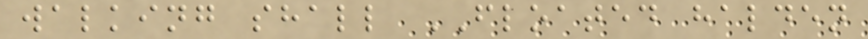walking shall FLOATED halden
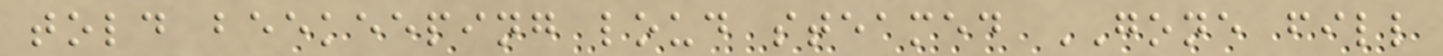told beekeeping loud steamed GONE fill
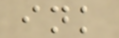ink
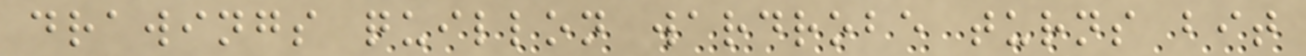drawings quillon wardrobe turns bit
